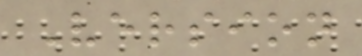Version
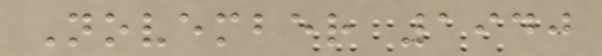November 1940
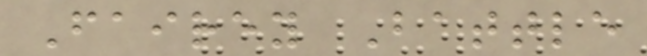Fairey Battle
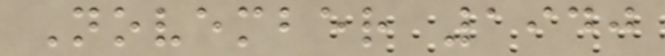November 1940
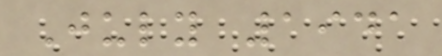July 1941
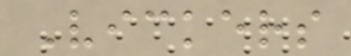Vickers
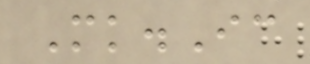Mk.Ic
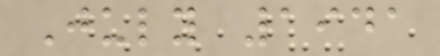July 1941
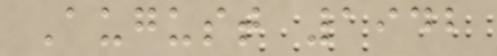August 1942
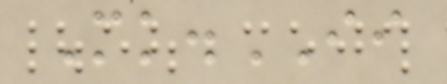Mk.II
